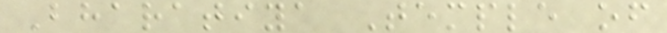Bharatiya Temple of
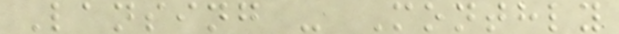Lansing - Monthly
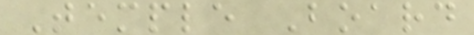Temple Board
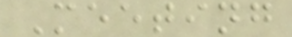Meeting
